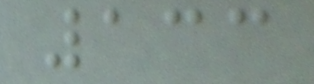133
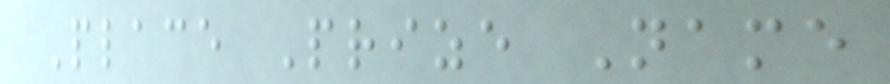Place Prize Name
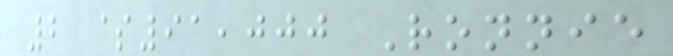2 $91,000 Ronnie
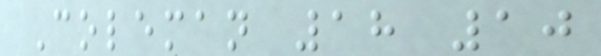Coleman 18 10
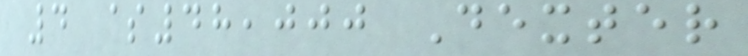4 $48,000 Dexter
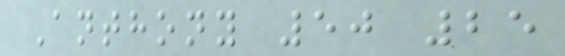Anthony 50 25
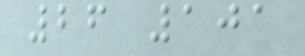26 101
